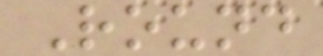Round
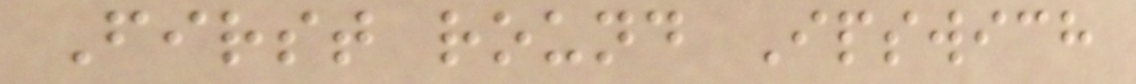First round Ipswich
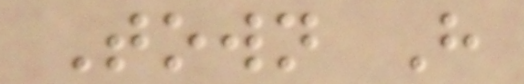Town H
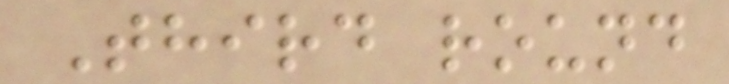Third round
